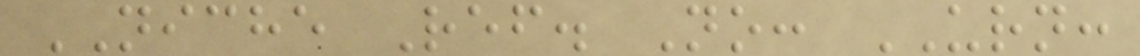NICHE Ref. No: URN:
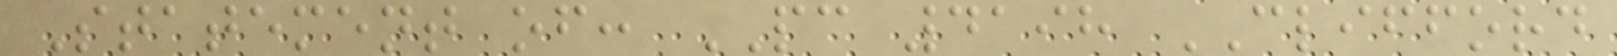Statement of: PC 4198 CLIFFORD
